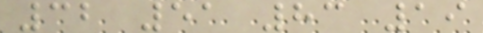32 51 83 19
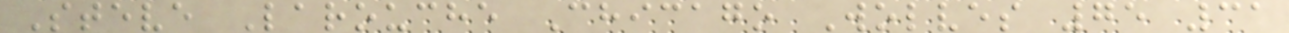Steve Larouche Chicago Wolves 75 31
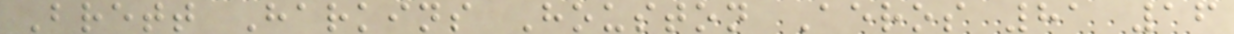Brett Harkins Houston Aeros 81 16
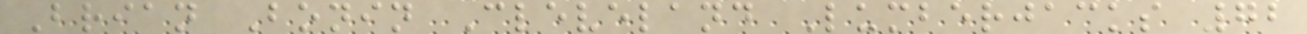Brian Bonin Cleveland Lumberjacks 72
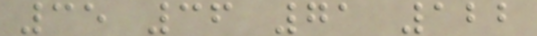35 36 71 122
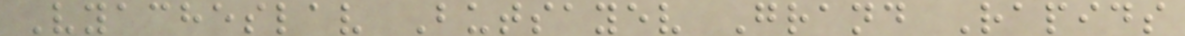Vyacheslav Butsayev Grand Rapids
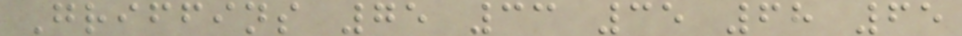Griffins 75 33 35 68 65
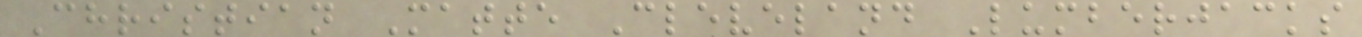Christian Matte Cleveland Lumberjacks
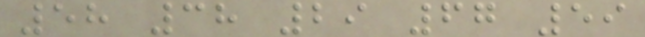58 38 29 67 59
